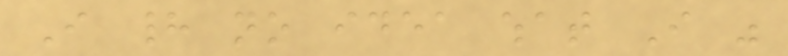I had no idea what I was
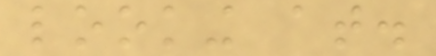looking at.
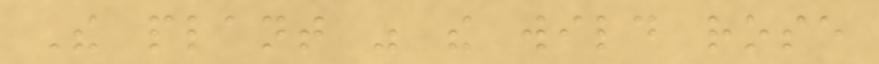The plant was the wild rose
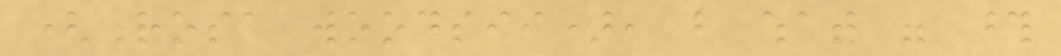(Rosa woodsii), but what were those
